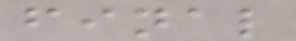final
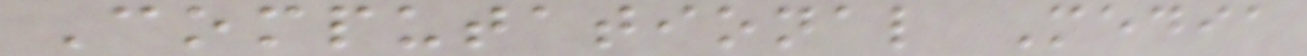Computational Media
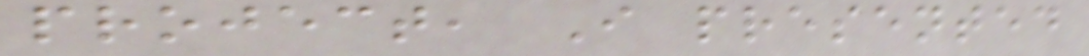project, I presented
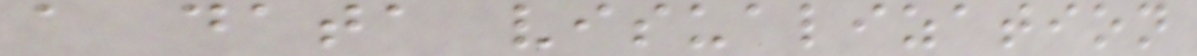a data visualization
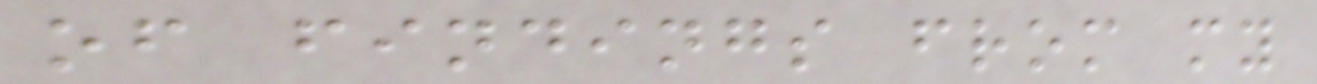of findings from my
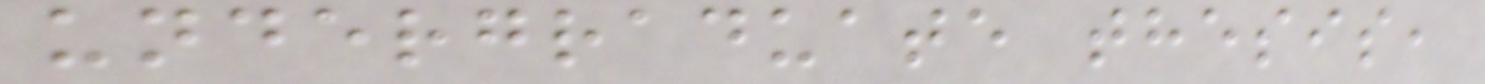undergraduate thesis,
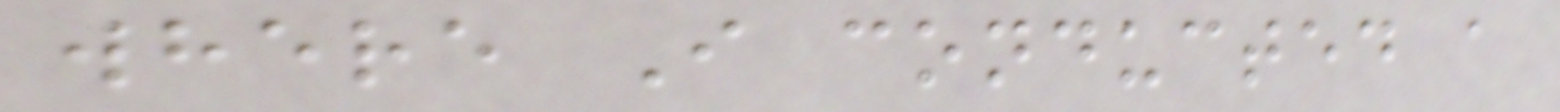where I conducted a
